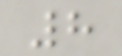8
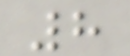8
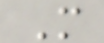M
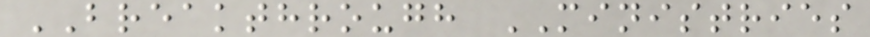BREAKTHROUGH MINISTRIES
